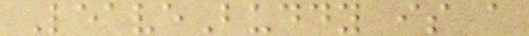LeaveBuddy is a
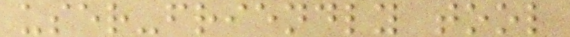user-friendly tool
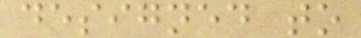designed to
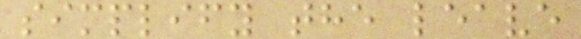simplify the leave
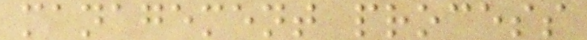management process
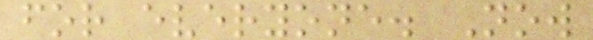for everyone. Now
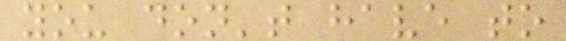you don't have to
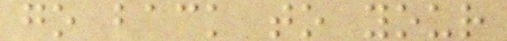go back to your
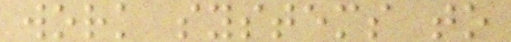work systems to
